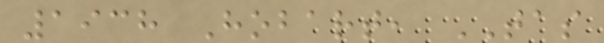1938 Hobart, TAS
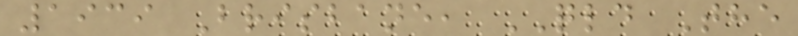1939 Brisbane, QLD The
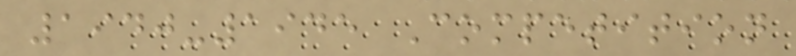1940-1945 Competition
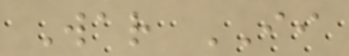War II
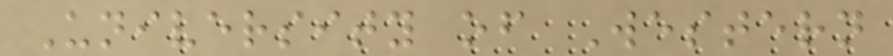University of Western
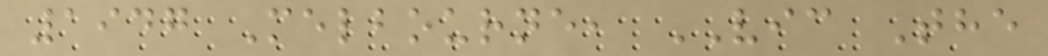1947 Melbourne, VIC The
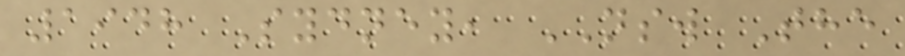1948 Sydney, NSW The
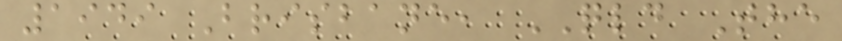1949 Brisbane, QLD The
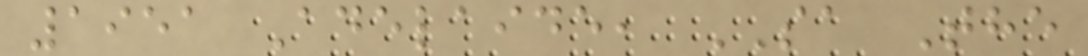1951 Adelaide, SA The
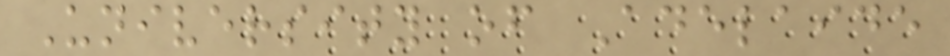University of Adelaide
